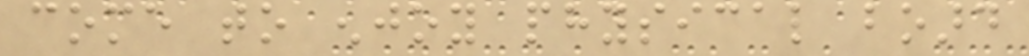come to enjoy physical board
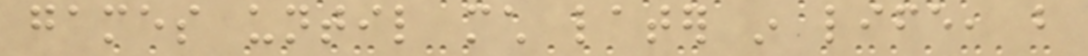games until much later in life, but
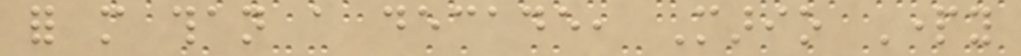for more than a decade, Mario Party
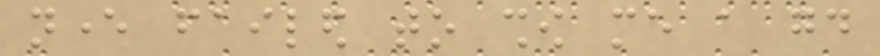never failed to show me a good
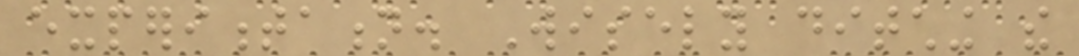experimentation. Wisely ditching the
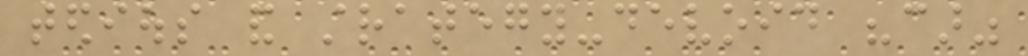tedious and strategy-devoid "car"
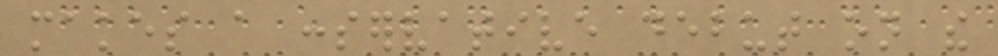makes a conservative debut on the
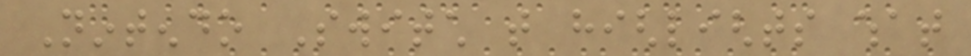Nintendo Switch that highlights what
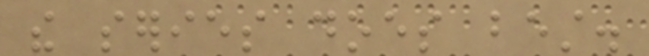the series does best.
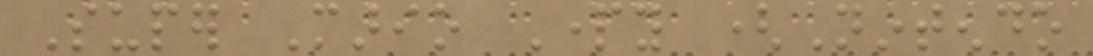Super Mario Party (Nintendo
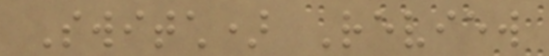Switch) Review
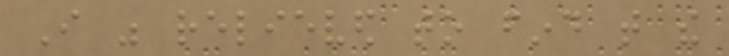I was relieved to find that the
